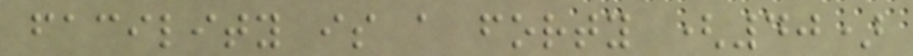facility is a forty (40)
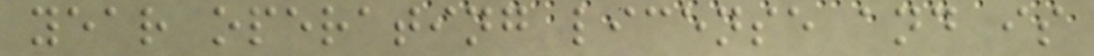year operating license and is
